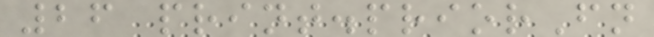26 print.priorFn
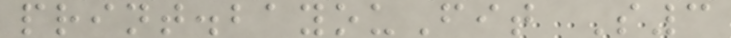print.bayouFit S3
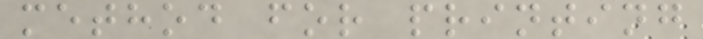method for printing
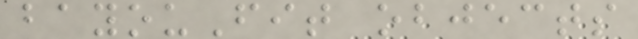bayouFit objects
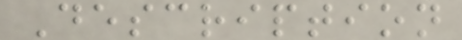Description
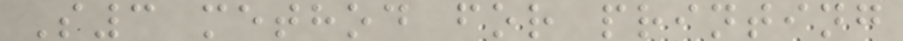S3 method for printing
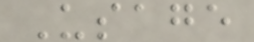Usage
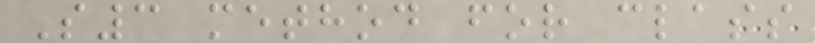S3 method for class
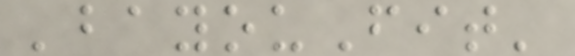'bayouFit'
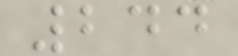244
